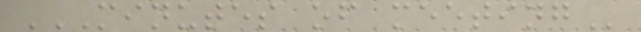MINUTES OF MEETING
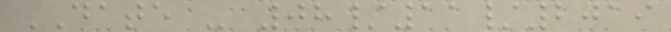DATE - 08/11/2019
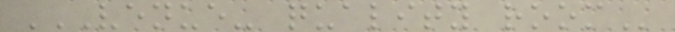VENUE- QUALITY ROOM
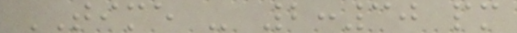TIME - 2:30 pm
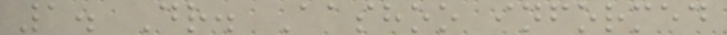1. Dr. Aashoo informed
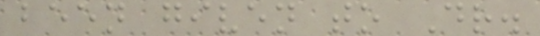been given to Dr.
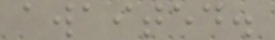awaited.
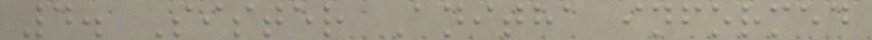4. Sister Anitha informed
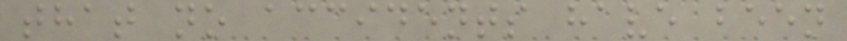that no accidents have been
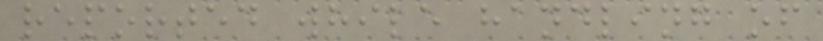reported while handling of
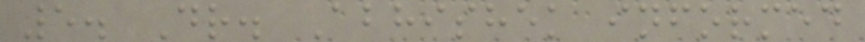5. Dr. Abhishek informed
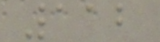112
